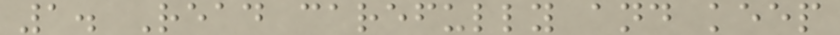1. Read carefully and keep
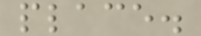place.
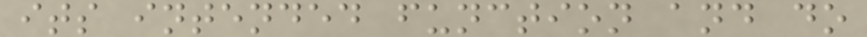its intended function and do
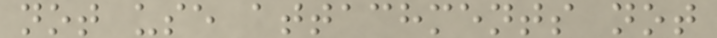not use attachments not
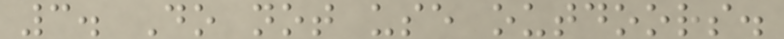3. Do not use outdoors.
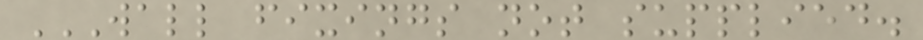WALL FIXINGS NOT SUPPLIED.
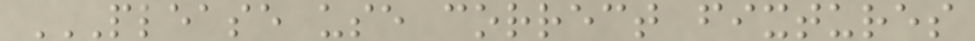PLEASE USE CORRECT FIXTURES
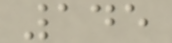145
